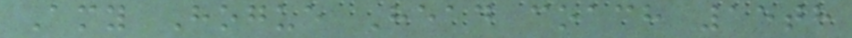Amy Hogue Head coach 15th
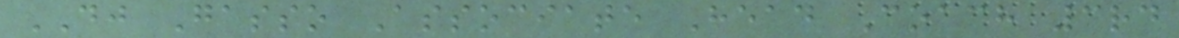DJ Gasso Associate Head Coach 3rd
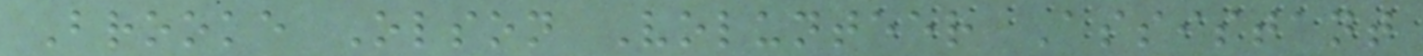Brooke Olson Volunteer Assistant
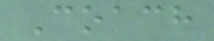Coach
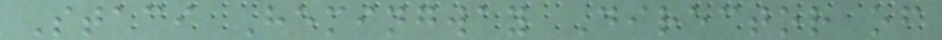Staci Hemingway Director of
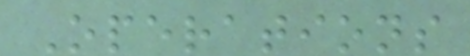Operations
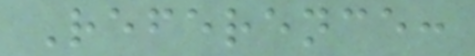Reference:
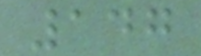147
